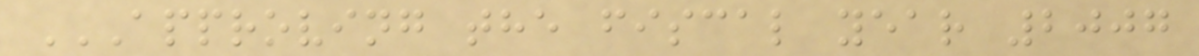APPROVING THE FISCAL YEAR 2007
